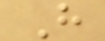H
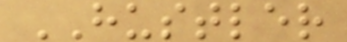HUSTLER
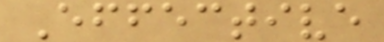Effective
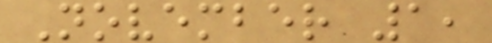November 1,
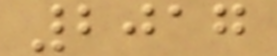2017
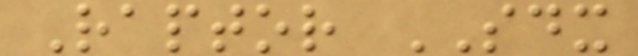Raptor SDX
